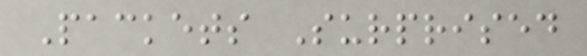Packets Surprised
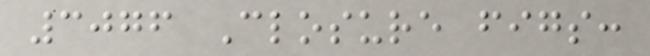3076 Closure figs:
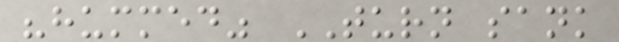"hummed" TURN sank
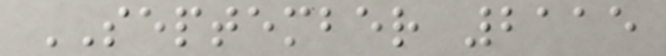SEPTEMBER 2115
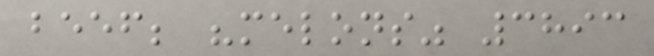beef; "melons" 3893
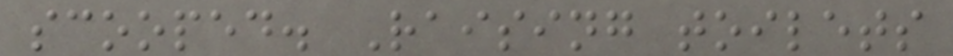scooped. Raising toilets
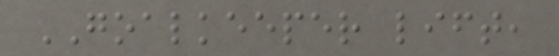GOALKEEPER lift,
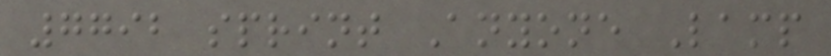7792 sprint Anyone Lamp
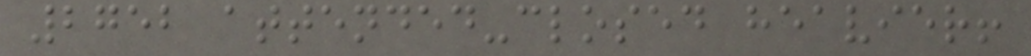2752 attended-closed heavier!
